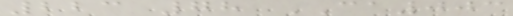223 78 CA003
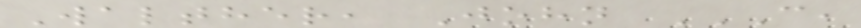Walther, John C,
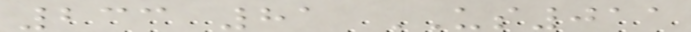233 81 US011
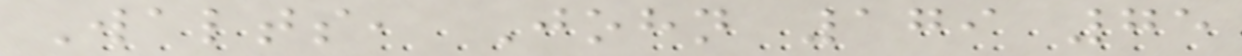Walts, John 179 75
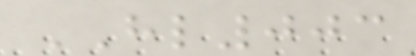HL003
